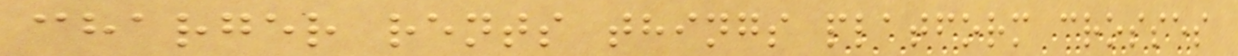charger rents things platform crosses
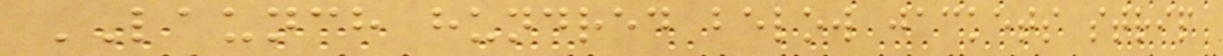LAUNCH hundred below jackets strip
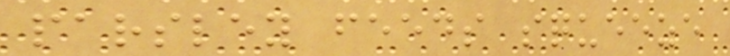parsley feeds squeeze
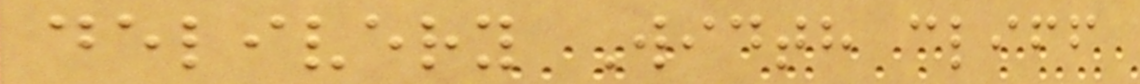delivery Width cliff
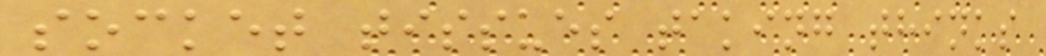socket tissues taking thinks
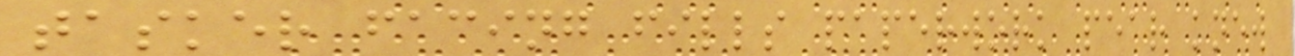tasker facing fills paperwork pear knew
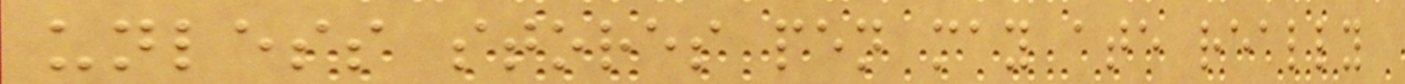unless stores pen may ate really
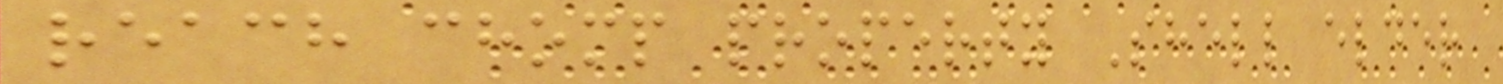reach chomp property Shell elder
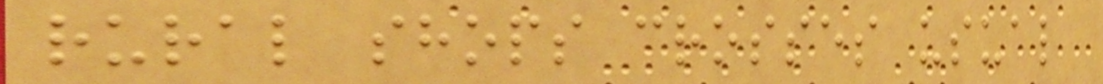rural shops crosses usual
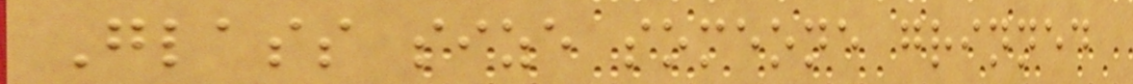Glass size someone grinned
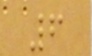6
